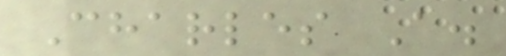Charles A.
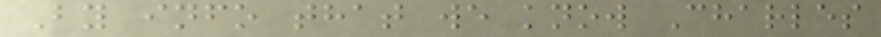By info that we know Charles
